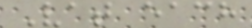Vat each
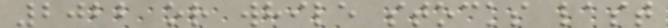2022 or while stocks last
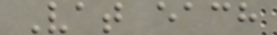Vat each
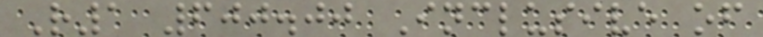R1 600.00 Inclusive of
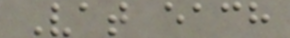Vat each
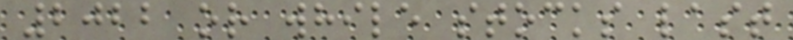2022 or while stocks last
